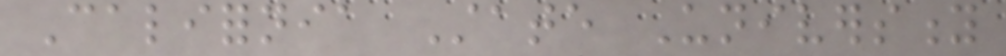California State University
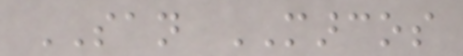SAN MARCOS
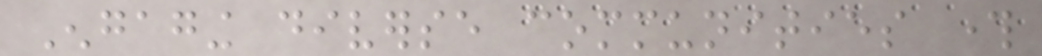Engaging diverse communities through
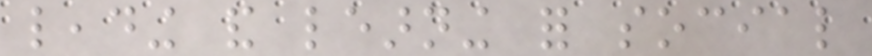leading and learning for social
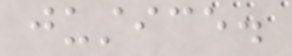justice.
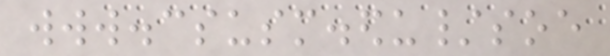www.csusm.edu/soe
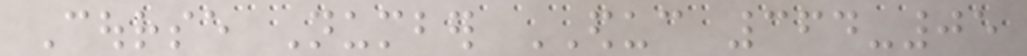Course Number EDUC 364-05
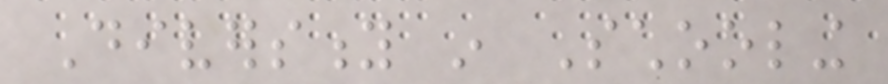Diversity in Schooling
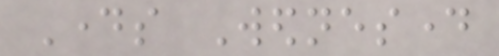Days Wednesday
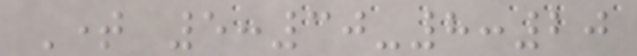Time 5:30-8:20
